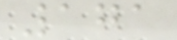171
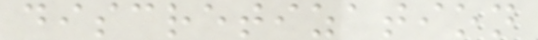discretization
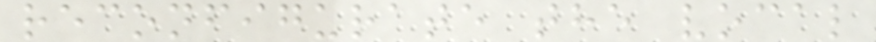reconfigurate the vocal
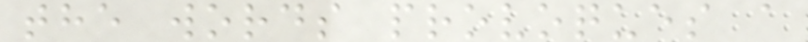the words provoques a
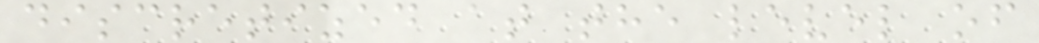discretized at the level of
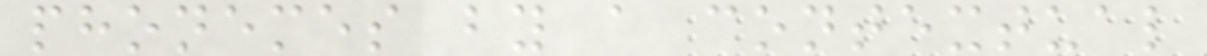phonemes by a contextual
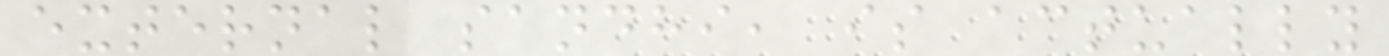external sandhi, is actually
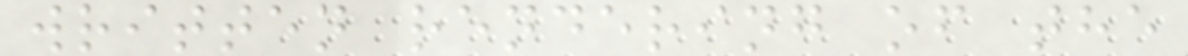written rendering of the
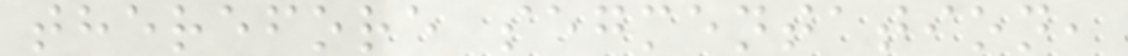therefore segmentation,
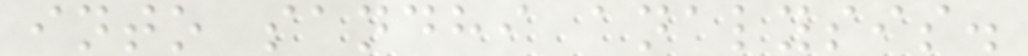into sandhi analysis.
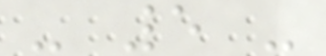- 5 -
